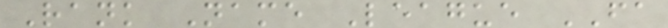Rank Name League FA
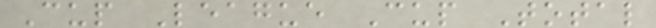Cup League Cup Total
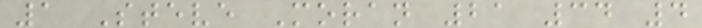1 Steve Moran 21 34 4
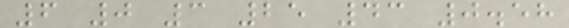6 0 3 25 43 0.58
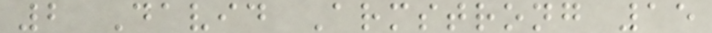2 David Armstrong 15
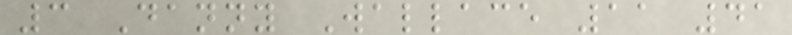3 Danny Wallace 11 41
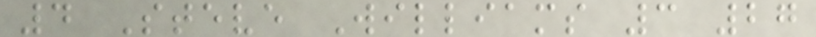4 Steve Williams 3 27
